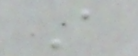A
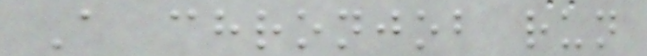A chronjob run
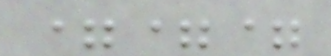===
